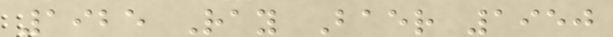1925 Ray Baer 1950
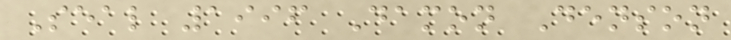Seal 1996 Damon Denson
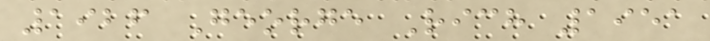1926 George Rich 1951
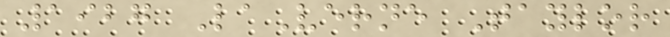1927 LaVerne Taylor
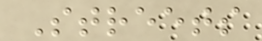Streets
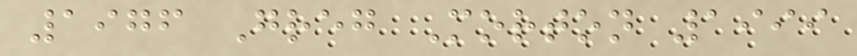1976 Greg Morton 1999
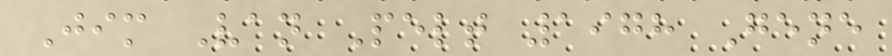Jim Van Pelt 1978 Gene
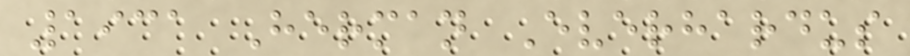1931 Herman Everhardus
